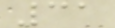31
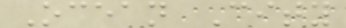Ocean City
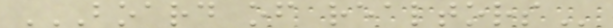BOARD OF REALTORS
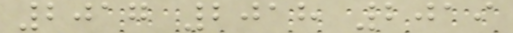2017 2018 2019
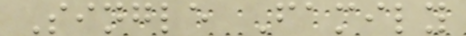Single Family
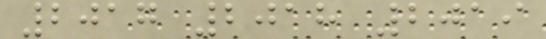2017 2018 2019
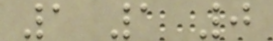1 1 0
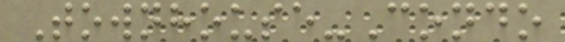Townhouse-Condo
